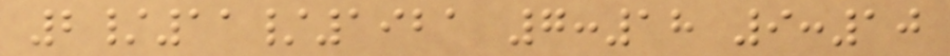2/11/1921 7:18 9:10
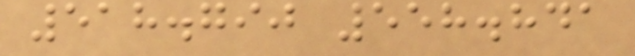518.790 558.841
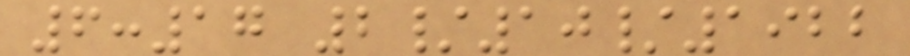6:17 2/10/1922
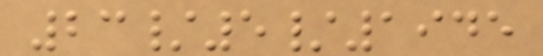23/5/1945
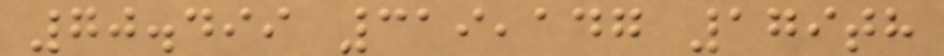70.499 319,147 179th
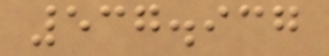537.937
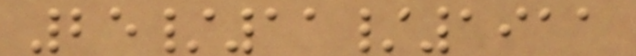25/11/1911
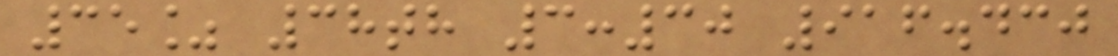35% 38th 3:30 916.430
